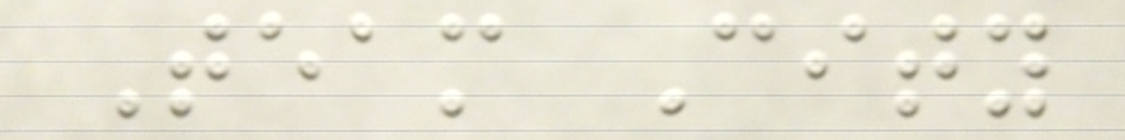Team City
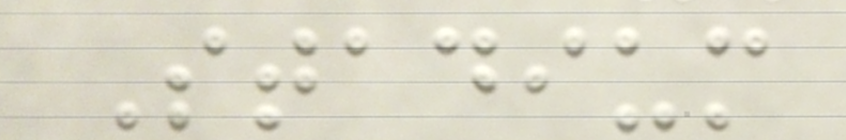Stadium
